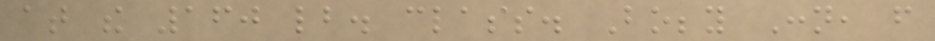at the 160 lb. class. Bobby Conn, from
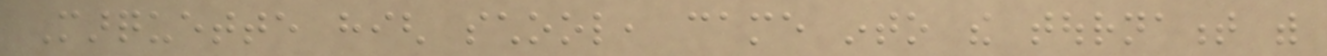Marquette high school, came into the tournament with
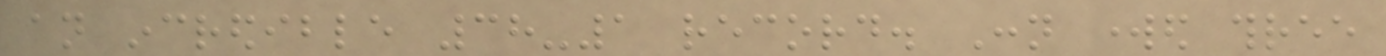an incredible 38-1 record. Conn worked three
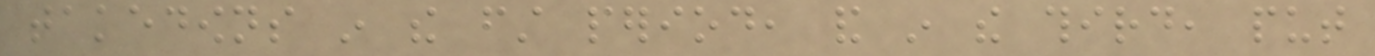takedowns in the first period, and in the third, put
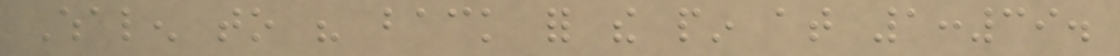Whalen to his back for the pin at 1:39.
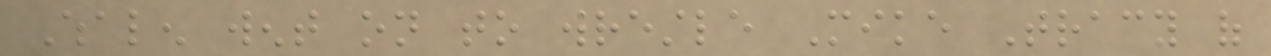Whalen went on to wrestle Mike Tracy of
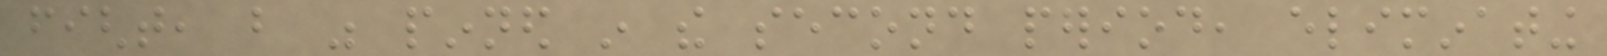fight, but was pinned in the second period, eliminating
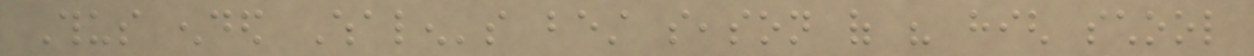Thus ended Whalen's best season of his high school
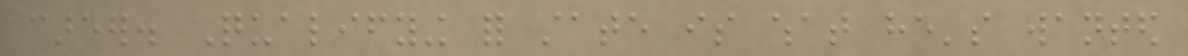career. Qualifying for state is what he's wanted
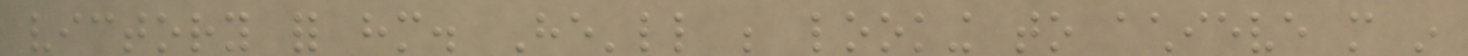victory for him. He'll be looking to achieve more in
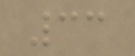33
